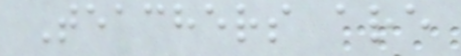Teachers are
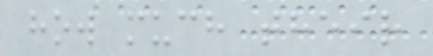how much their
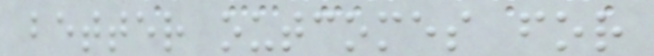better outcomes for
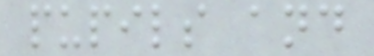pupils and
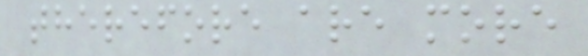therefore are more
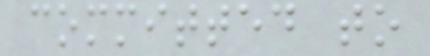committed to
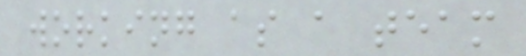working as a team
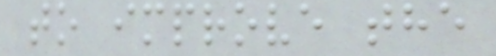to improve the
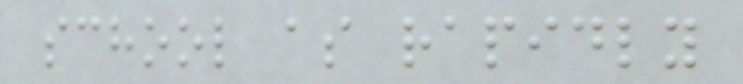school as rapidly
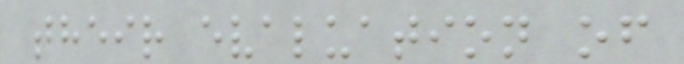their evaluation of
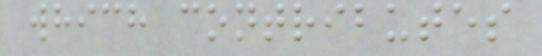which contributes
